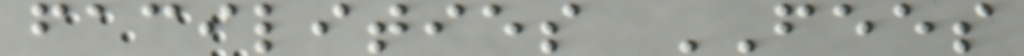facilities FEES
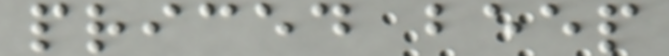priced beep
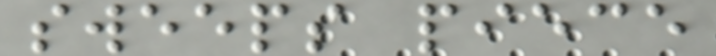sweeps piece
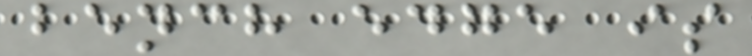bench edge is
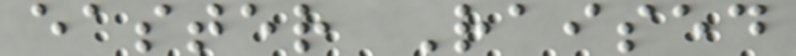easter Raised
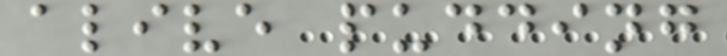alive pudding
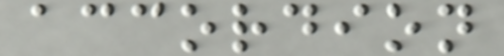accordion
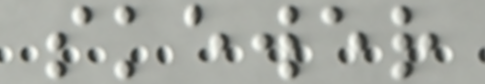skewer
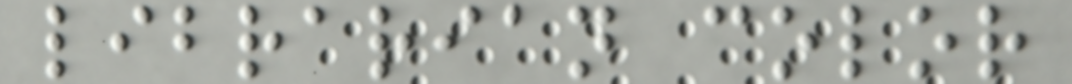librarian color
